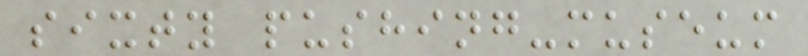sixty pushing-museum
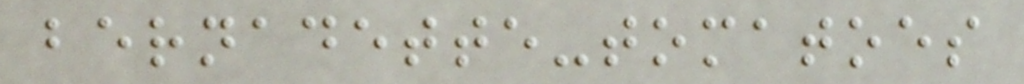bernadette-tomatoes
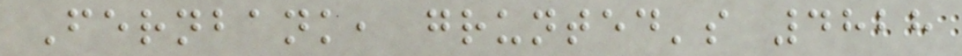Fernbank, grunted's 4828
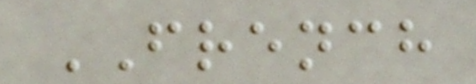FRENCH
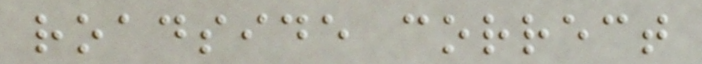roadside correct
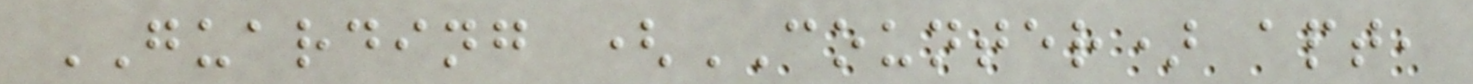GUARDING (COUNTER) apt,
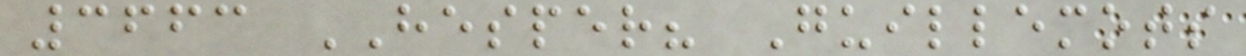3663 HESPER? Guillemots
